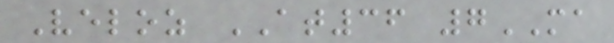Veloz AT36 7MA
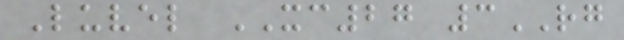Luvel XC27 3RG
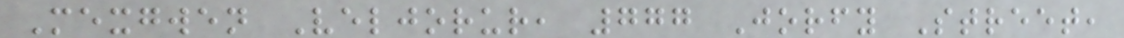Mexgwen Veljorur, 777 Jorfy Street,
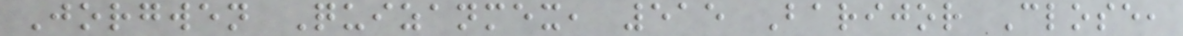Jorgwen Quizanmex, 515 Barijor Close,
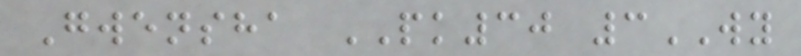Gwensha PK30 3WY
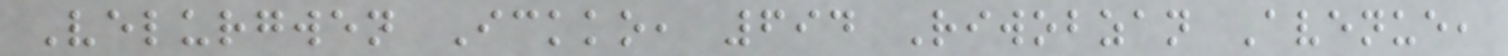Velurgwen Ickko, 694 Riwobzan Avenue,
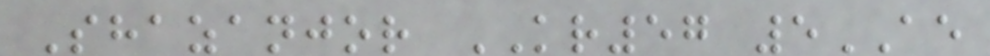Shazanjor KR57 5AE
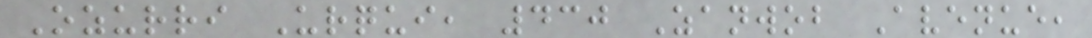Ozurri Urqui, 430 Zanwob Avenue,
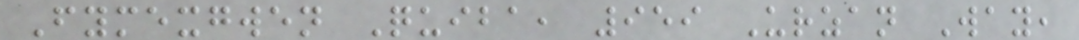Fymexgwen Quiba, 959 Urzan Way,
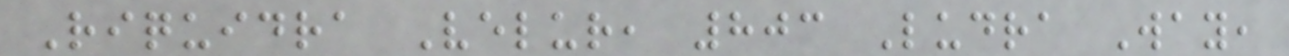Riquidra Velur, 803 Ludra Way,
